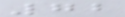72
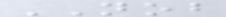NOB
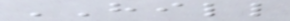HILL
